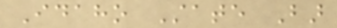Idaho State Bar
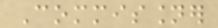Commissioner
